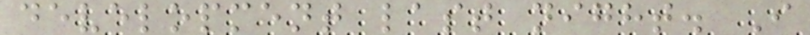development last night. I
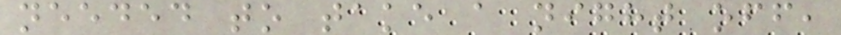needed to take a night off,
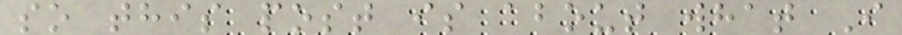so this post is about what I
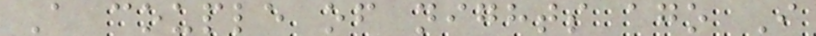A couple of nights ago I
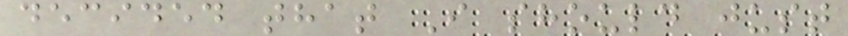decided that I should just
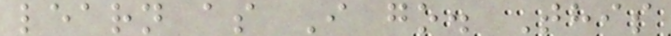learn as I go. This
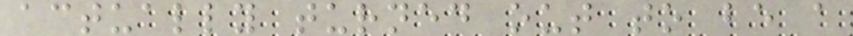actually turned out to be a
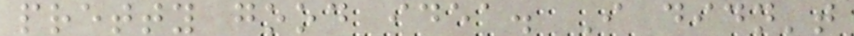pretty good idea. I didn't
